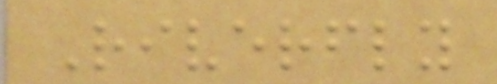Riverfly
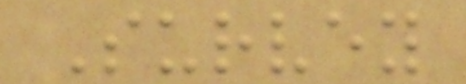Survey
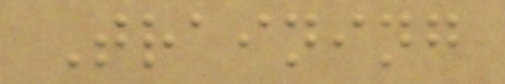Training
